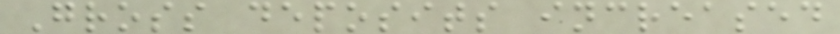Gross deposits increased
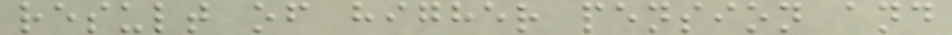result of higher pension and
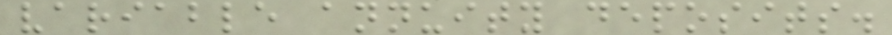variable annuity deposits.
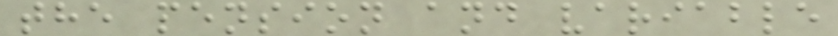the pension and variable
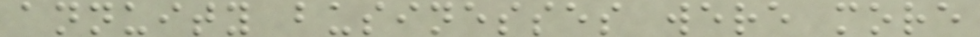annuity businesses were more
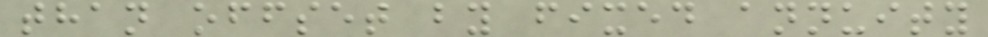than offset by fixed annuity
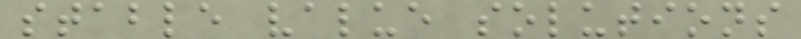stable value solutions
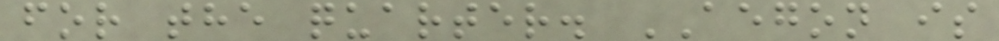for the quarter. AEGON is
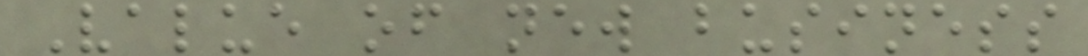Value of new business
